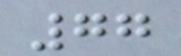77
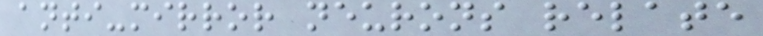anti-mirror neurons relate
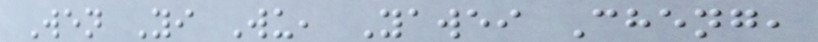Wen Yi Wu, Yawei Cheng,
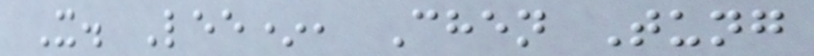X. Lee*, Chen Tung
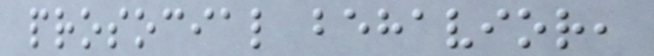prosocial behavior,
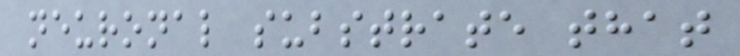neuronal substrate that
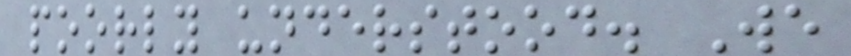poorly understood. We
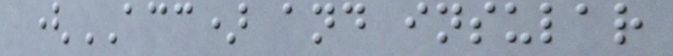(ACC) and insular
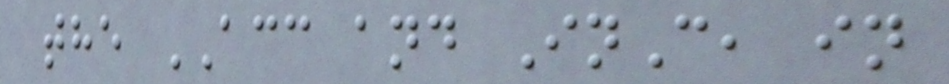the ACC and InC, in
